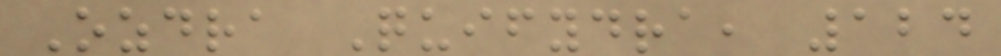Ozdra Quifydra, 124
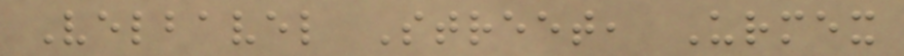Velbavel Street, Urmex
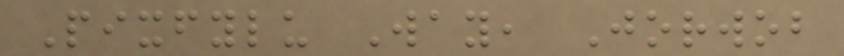Pixfylu Way, Jorwob
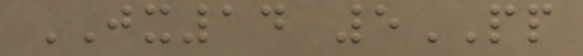JX14 5PP
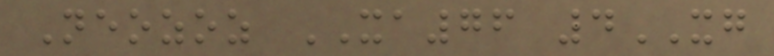Neozoz XA76 4XG
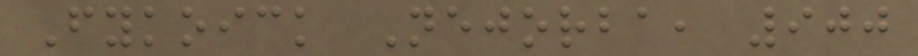Fykoick Nejorba, 900
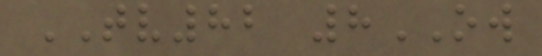TV82 8OW
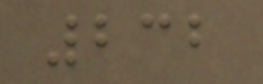232
